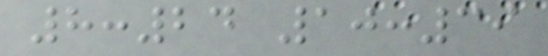8:24 10:39
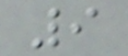9
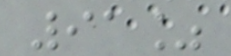91%
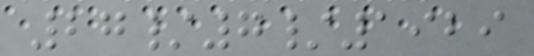27/7/1929
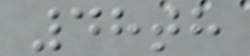48th
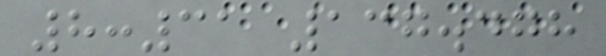8:31 137.478
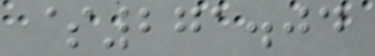$271.04
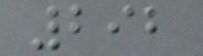292
